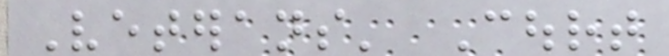Veterans' Court
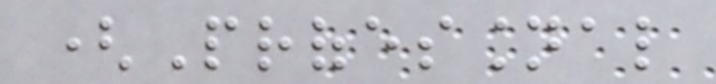(Professional
